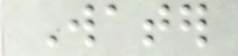Water
